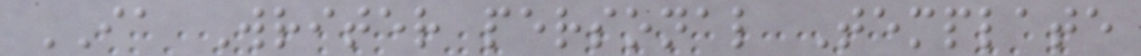IA Writer personal Template
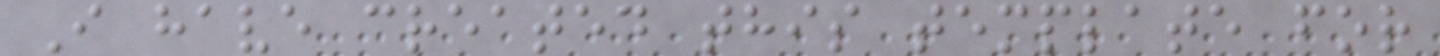I have created this template for
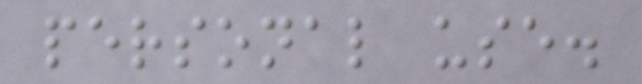personal use.
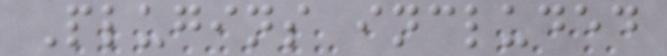Plugins included
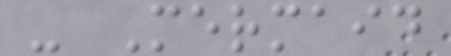- Mermaid
